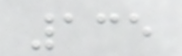135
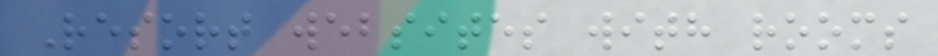Resort websites with rooms
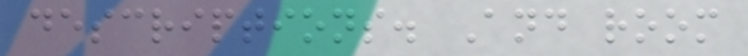descriptions. And room
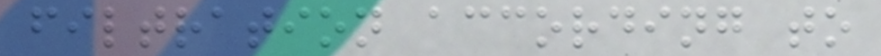filtration according to
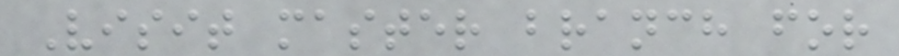Visit master branch for
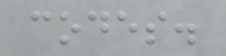codes.
